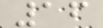16
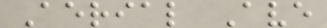Aerial Ave
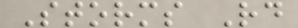Storms Rd
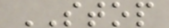STOP
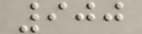900
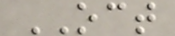OCT
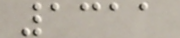1311
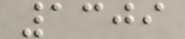1309
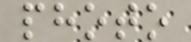photo
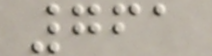761
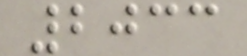2033
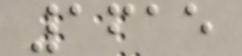1615
